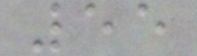55
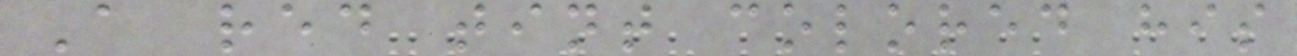A red tint colored his
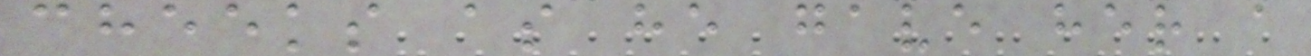cheeks as he gave her a
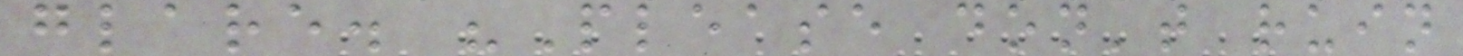glare. "Please don't ruin
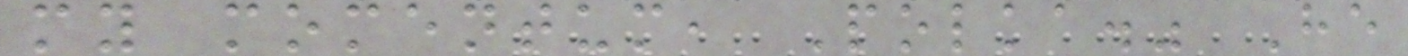my momentum, Polka." He
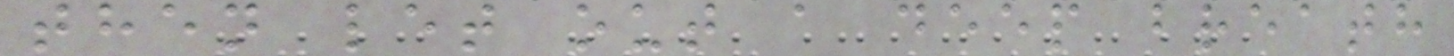then let out a deep breath
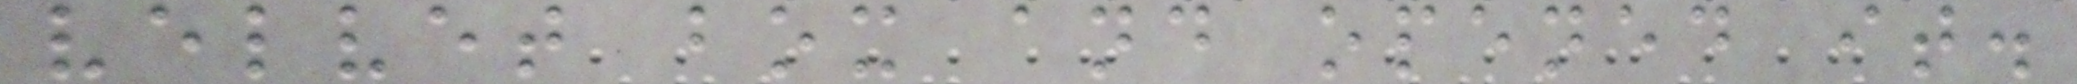velvet box and opened it.
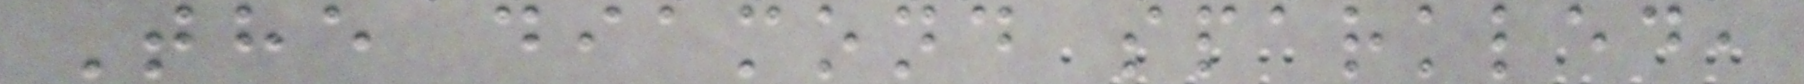The diamond sparkled,
